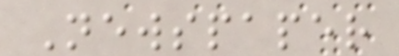Newspaper
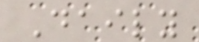Daily
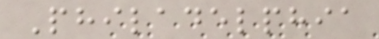Philadelphia
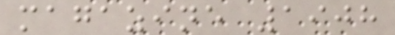magazine 1908
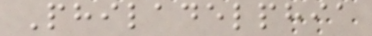Philadelphia
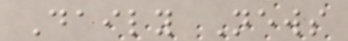Daily News
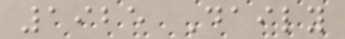1925 Daily
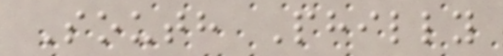South Philly
